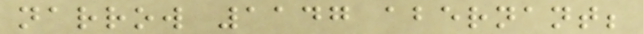narrow 1147 abernant;
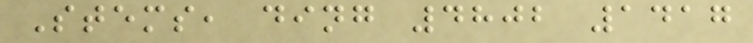Stems, ding 4802 1417
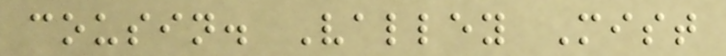cousin. Valley Mist
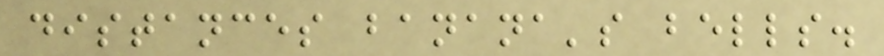distances banana's bells.
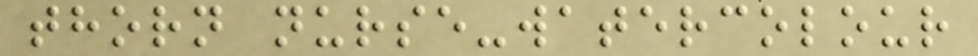thorn nurse-watercolour
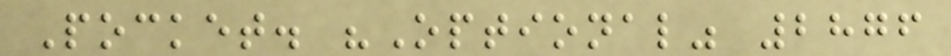Pocket. "Optional" 2876
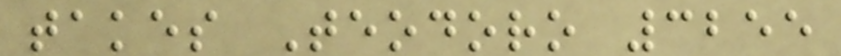takes Teodoro 3255
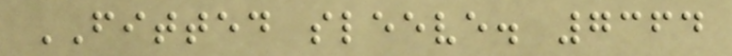FITTED sleeve. 7364
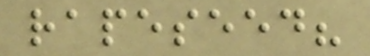rapeseed?
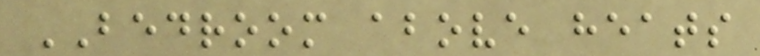BEDROOM above heats
